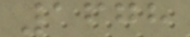1678
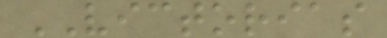VICTORIAS
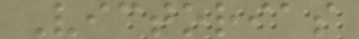Victorias
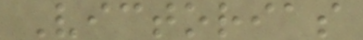Victorias
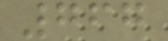767
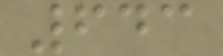643
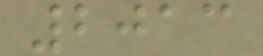2013
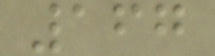167
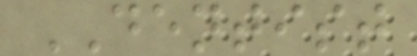DENTIST
